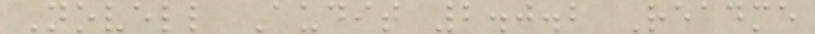Novell Audit 2.0.2 Readme
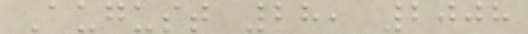August 28, 2008
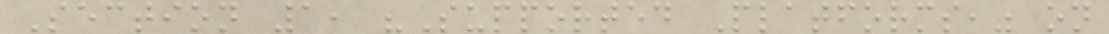Section 1, "Supported Platforms," on
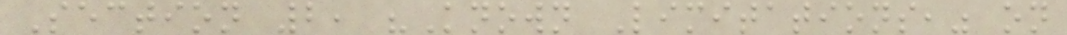Section 2, "Known Limitations," on
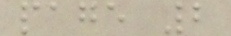page 2
